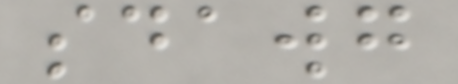sdawg
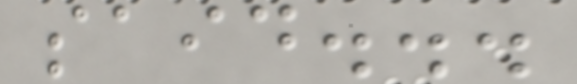said...
